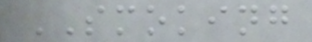SMOKING
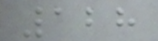128
